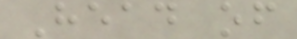Head of
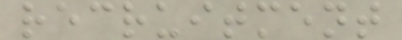recruitment
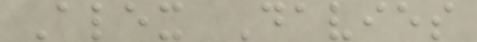Alex Davies
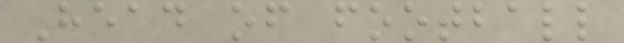Head of football
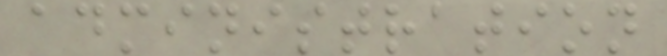administration
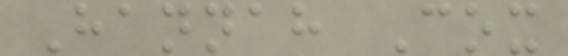Hannah Cox
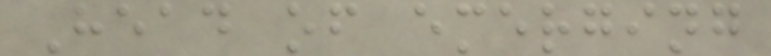Head of emerging
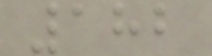182
